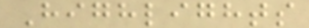Highlights
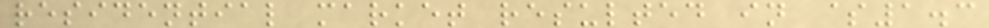residential market resulted in $1.3
